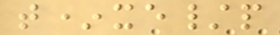t*xe/p
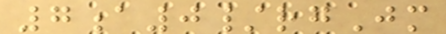7a0/rgJm
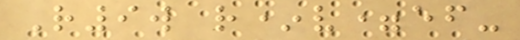R9w r*v=ef-
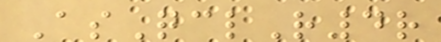AsQclR4r
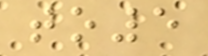to5
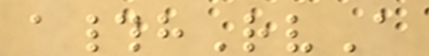a#hRvA
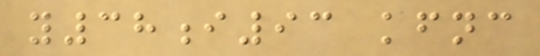y38i93 kfnc
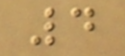4
